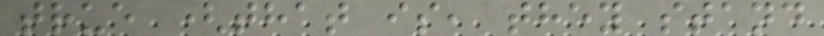true (that is, they stand
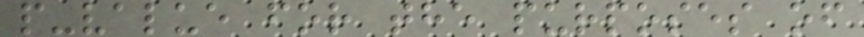p-value for the purposes of
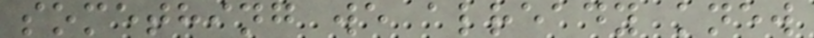something we already knew
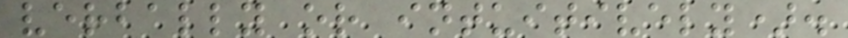verbally or intuitively).
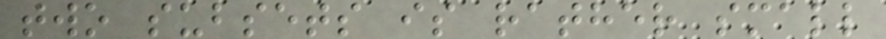two subsets is rather small
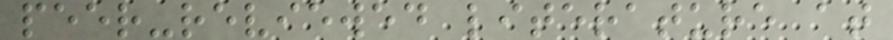peer-reviewed literature at
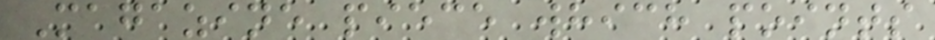Magazine piece which points
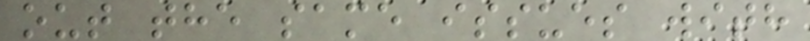out the same issues with
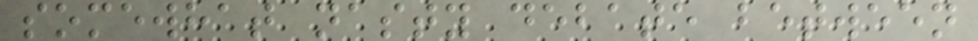somewhat nasty debate between
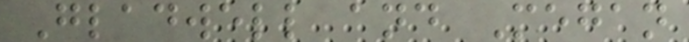Gladwell and Megan
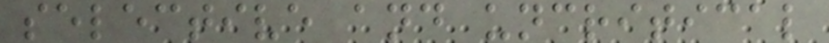selective and uncritical
